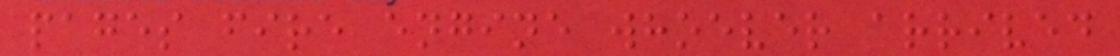pages fire engine whoever arrived
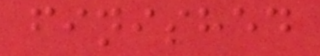finished
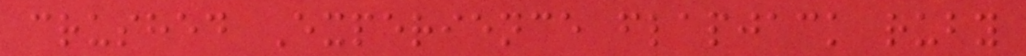crushed Experience flapjack ruby
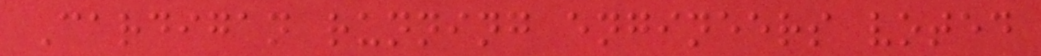Cardigan running engineers voted
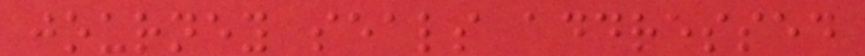journey seals addressed
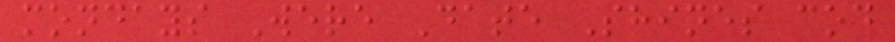mondays Were Date Shines cod
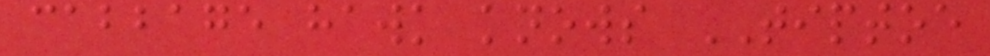cabbage hawk knows TIPTOE
